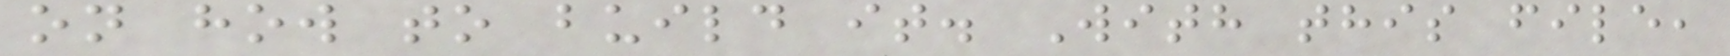on how to build it. With this file,
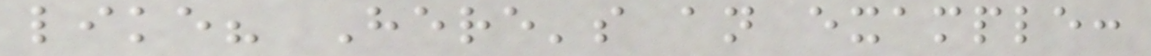like? Here's an example:
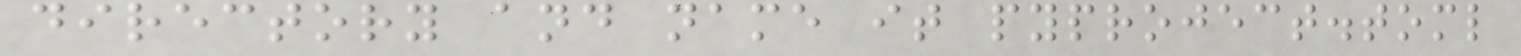directory and name it pyproject.toml
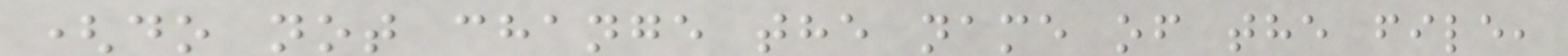(do not change the name of the file,
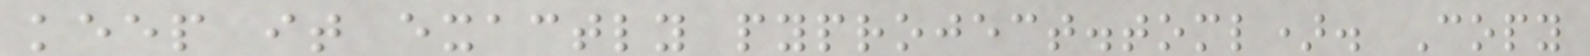keep it exactly pyproject.toml). Copy
